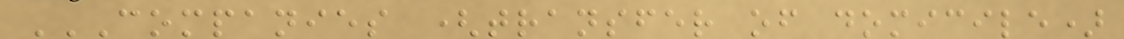COMPANIES (TRANSFER OF DOMICILE)
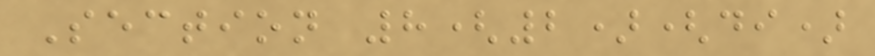Section 8(2)(di)
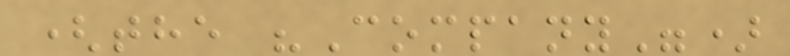(the "Company")
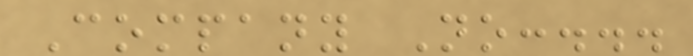Company No:...
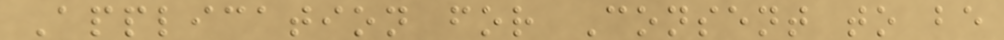Application for Consent to be
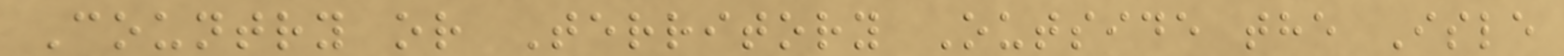Country or Territory Outside the Isle
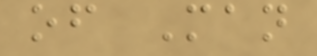of Man
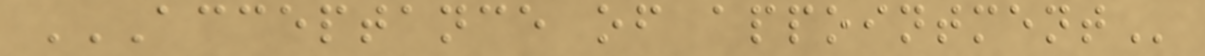ACCEPTANCE OF APPOINTMENT
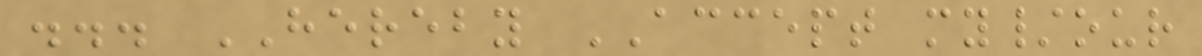... HEREBY ACCEPT my/our
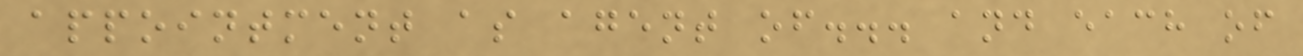appointment as agent of... and each of
